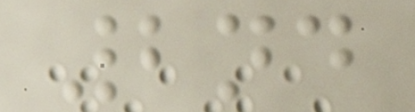2nd
